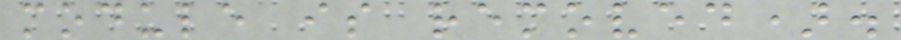module is removed).
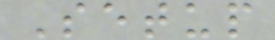Setup
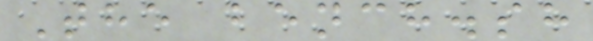The bench.sh
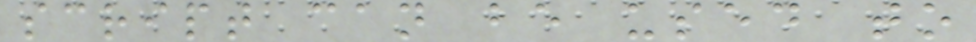script can be used to
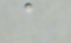a
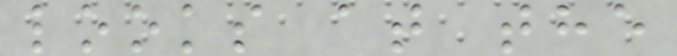looks at the
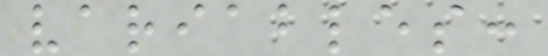variables:
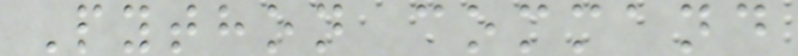Python command
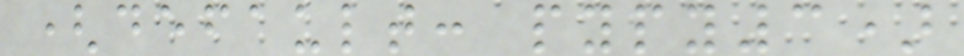(default: pypy3)
